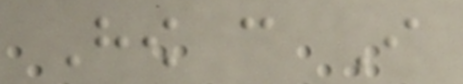How can I
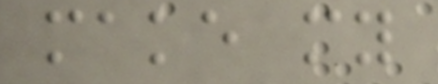make my
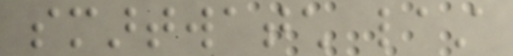smartwatch last
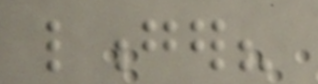longer?
